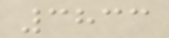3833
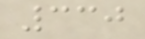330
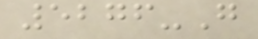5276-G
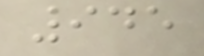945
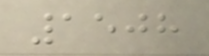1508
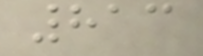813
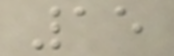15
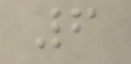6
